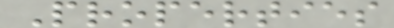Properties
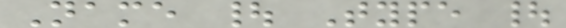Name | Type |
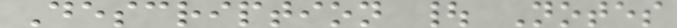Description | Notes
